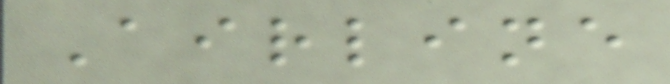Airline
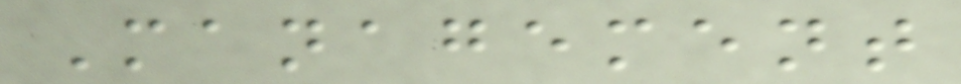Management
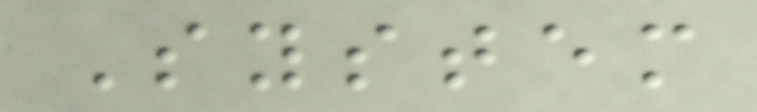System
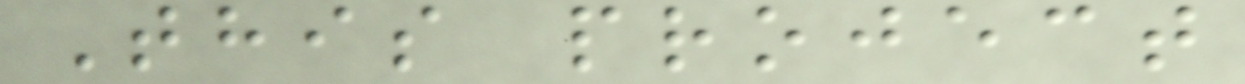This project
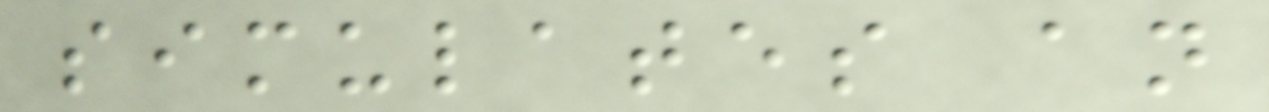simulates an
